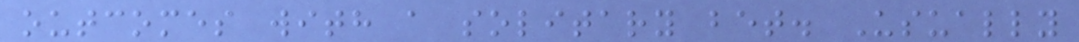outcomes with a solitary bet. Usually
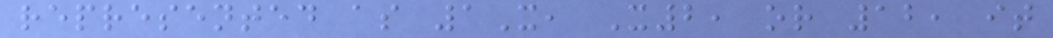represented as 1X, X2, or 12, it
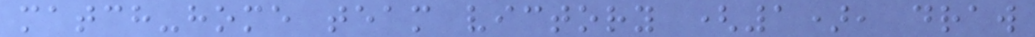match-home team victory (1), draw
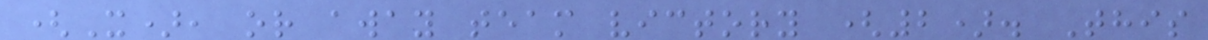(X), or away team victory (2). This
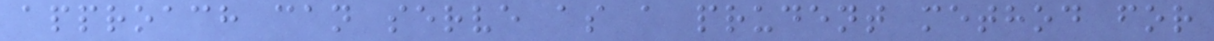approach can serve as a prudent method for
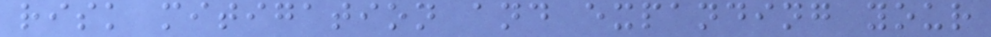risk mitigation and expanding your
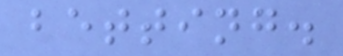betting.
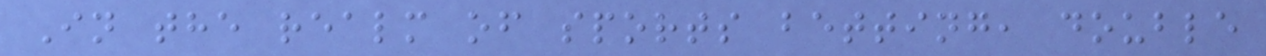In the realm of sports betting, double
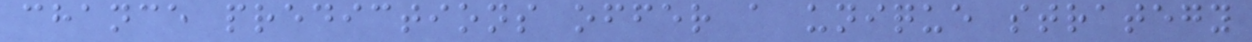chance predictions offer a unique strategy
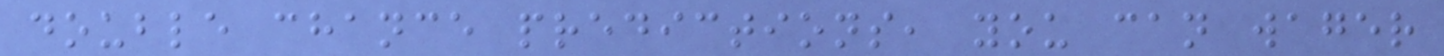double chance predictions, you can wager
